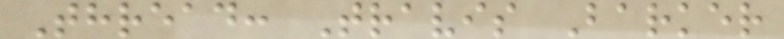Thread: Travis Barker
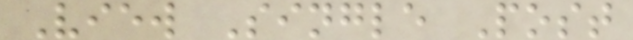View Single Post
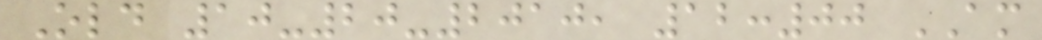Old 10-20-2010, 12:00 AM
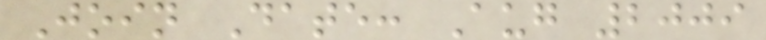Join Date: Aug 2009
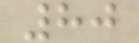80
